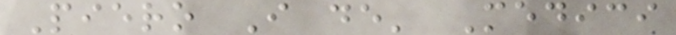Piero I de' Medici
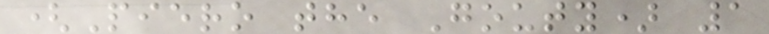(Piero the Gouty) 1
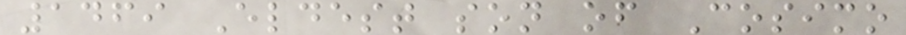1469 Eldest son of Cosimo
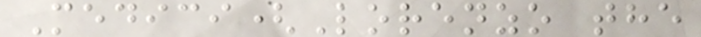Medici(Lorenzo the
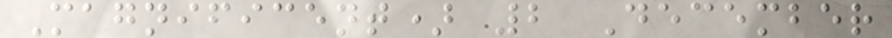Magnificent) 2 December
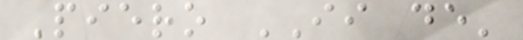Piero II de'
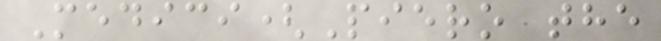Medici(Piero the
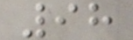98
